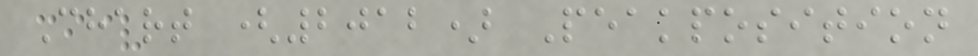Chart (2012) Peakposition
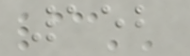152
